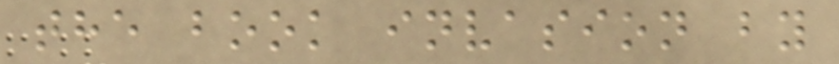the book invasion by
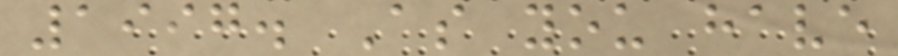1997. As you have
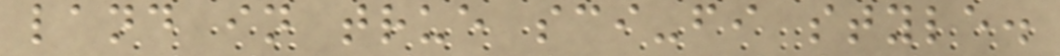land in true sci-fi style.
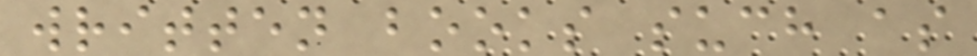written books such as
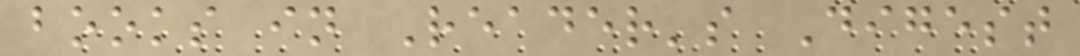books in Reader's Digest
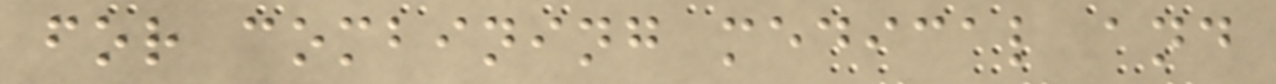for combining medical and
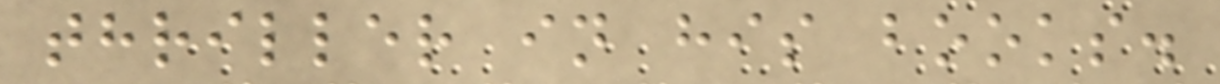thriller in his books.
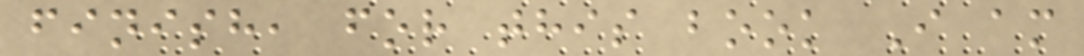finish, for this book I am
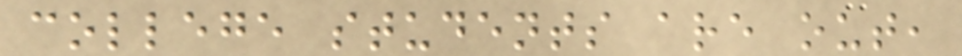college students are out,
